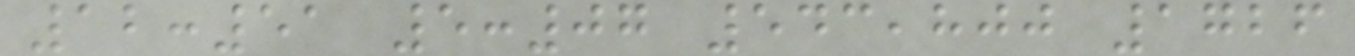12:51 5:07 543,800 1726
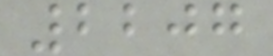2207
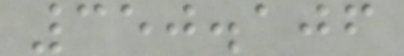350.106
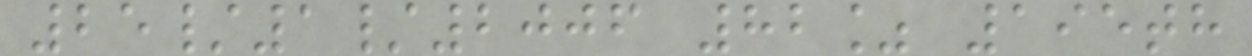25/1/2006 82% 195th
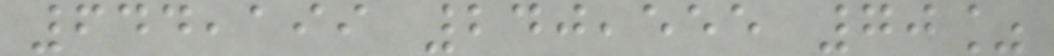644,199 240,555 70%
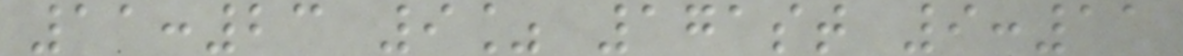11:23 9% 171st 9:11
